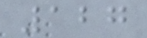127
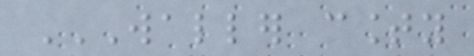WALLER COUNTY
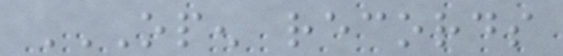OPEN RECORDS
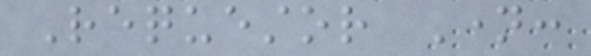Requestor Name:
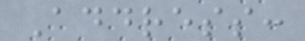Address:
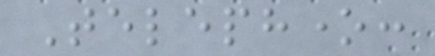Telephone:
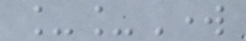__Work
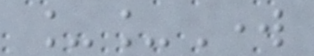__Work
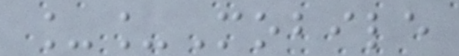__Mobile
